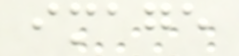image
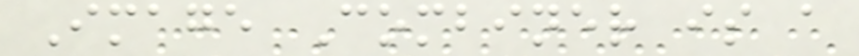Image Combiner is a
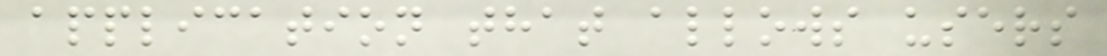application that allows users
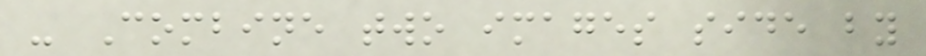- Combine two images side by
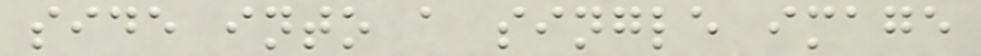side into a single image
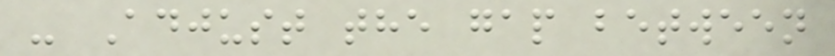- Adjust the gap between
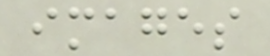images
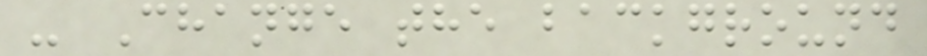- Change the background
